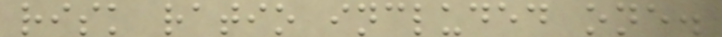risk ratio included one.
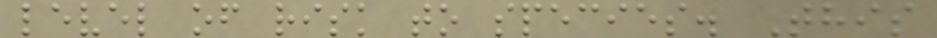level of risk to species. This
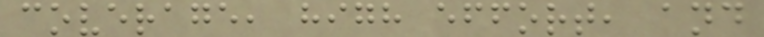coverage, high effort, and
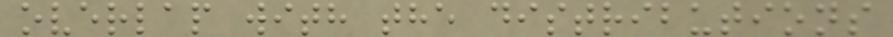overlap with the distributions
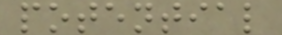potential
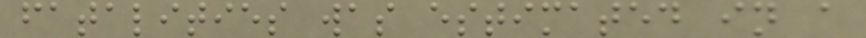fatalities was estimated in a
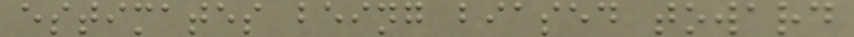estimates being biased toward
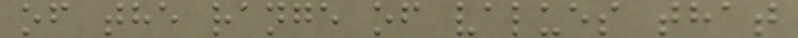of the range of values that
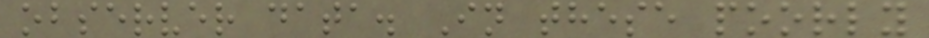observer data. In these poorly
